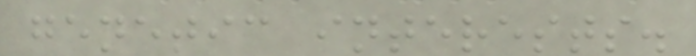genetic interests.
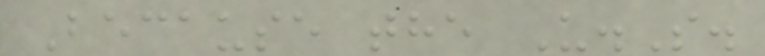Because the U.S.
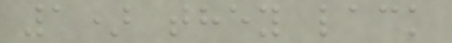1) they lack
